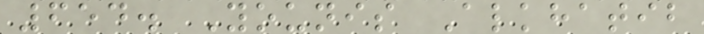654. Younis Alkhatib
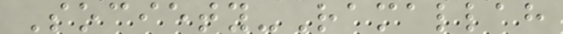Society-Ramallah
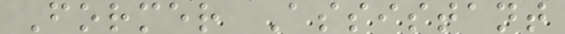Former Assistant
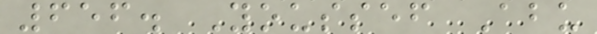656. Youssef Abu
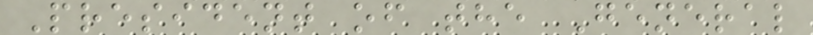President of the General
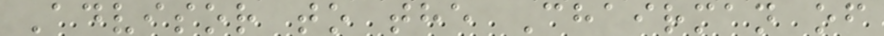Advisor to the Chairman of
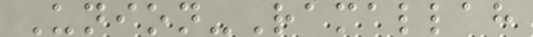Union-Ramallah
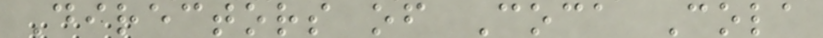Directors of Coca Cola
